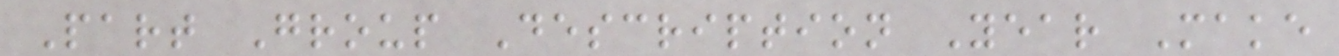Part Group Description Year Make
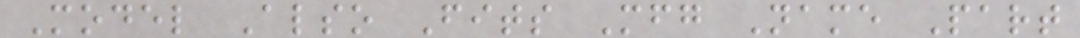Model Also Fits Mfg Name Part
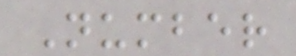Number
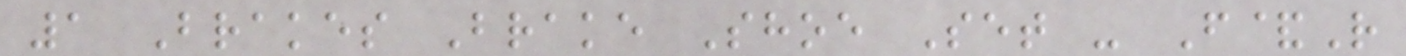1 Brakes Brake Shoe Set - F&R
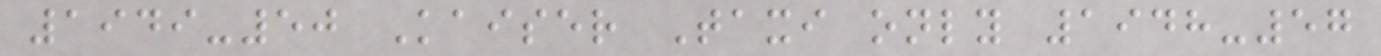1949-50 Kaiser Taxi only 1948-57
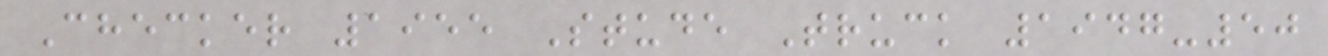Checker 1955 Stude Truck 1947-50
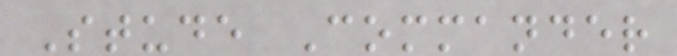Stude Commander
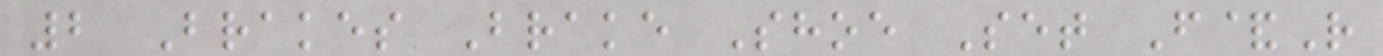2 Brakes Brake Shoe Set F&R
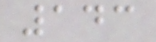143
